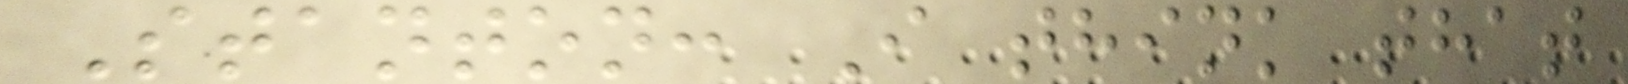Stanton: I think that
